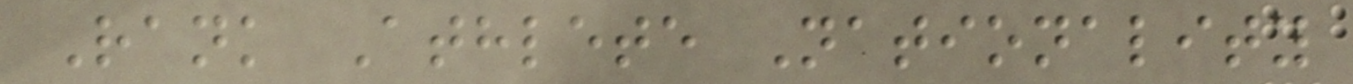Rank Athlete Nationality
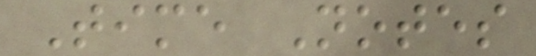Time Notes
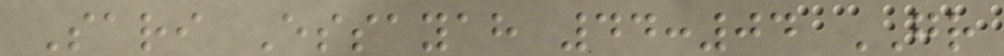Sari Essayah 44:04 GR
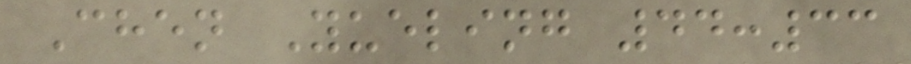Chen Yueling 44:33
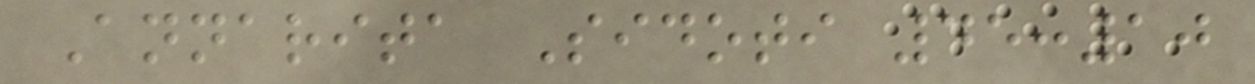Annarita Sidoti 45:10
